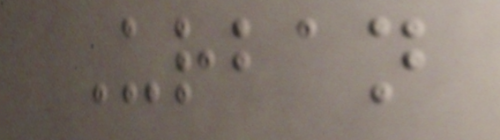Urban
